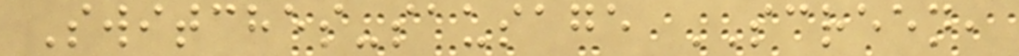Switches-sausage SCREEN,
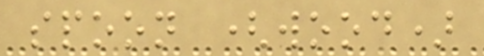spoon (wood)
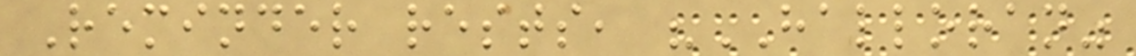Reminder rests, "HALLORAN"
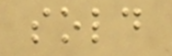sold
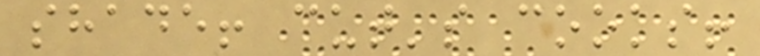shade! cut's cooks!
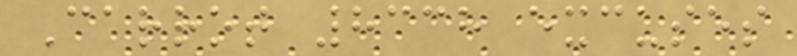Carrot 8338 excuses
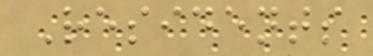Residents
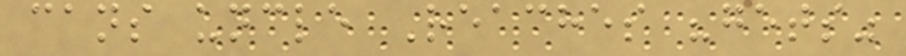cans uncle Reaches "gets"
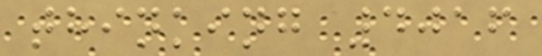thinking 4016
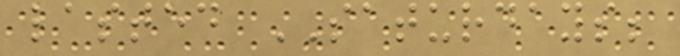lasted SATURDAYS;
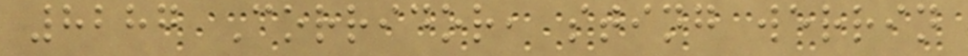8287 Corridor, sting werrin
